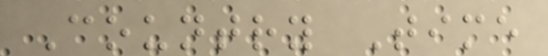Country Time
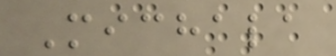Michala
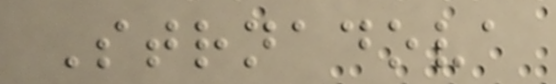Strnadova
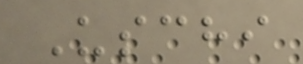Uschi
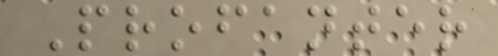Profanter
